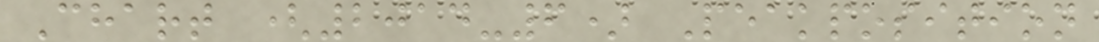Chart (2014-6) Peakposition
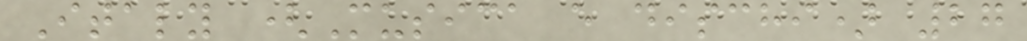Italy (Musica e dischi) 27
